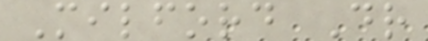Milford Dr
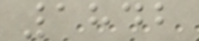1842
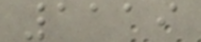1119
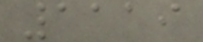1119
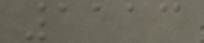1113
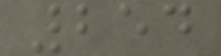254
